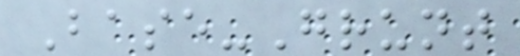Base-Grunt
